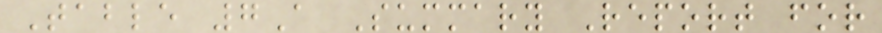Table 7A Summary Report for
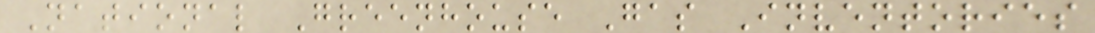National Greenhouse Gas Inventories
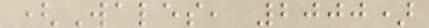(Wales, 2000)
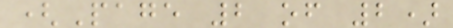(Page 2 of 2)
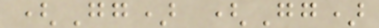(Gg) (Gg)
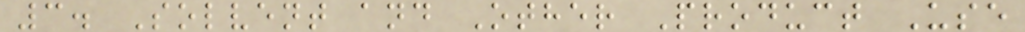3. Solvent and Other Product Use
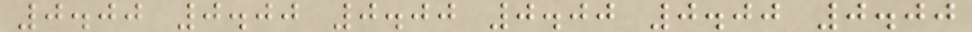0.00 0.00 0.00 0.00 0.00 0.00
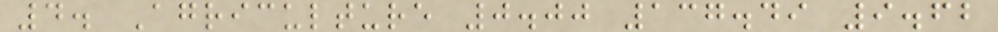4. Agriculture 0.00 137.49 9.62
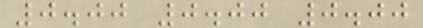0.00 0.00 0.00
